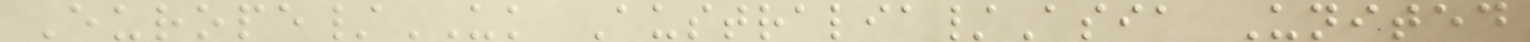Europe/UK Australia/Asia United
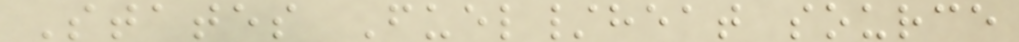States Fuel/heat source
